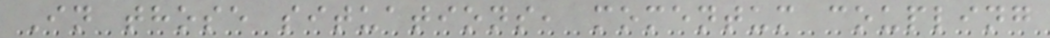In those situations, momentum coupling
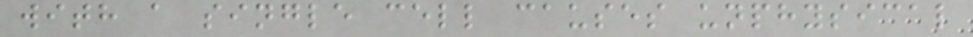with a single cell causes unphysical
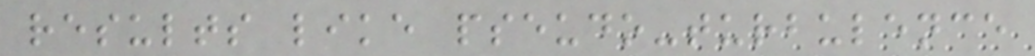results like pseudo-turbulence
